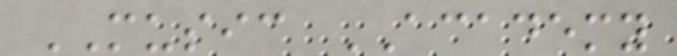MUSIC ACADEMY
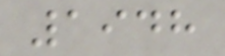1948
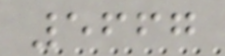5667
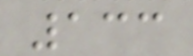133
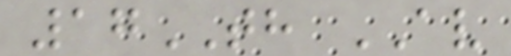17TH AV
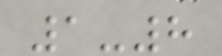1-8
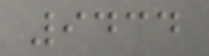9434
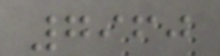7960
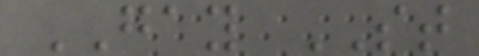GAY ST
